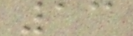13
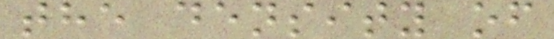the density of
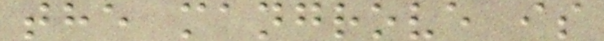the mangrove is
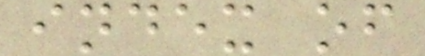index of
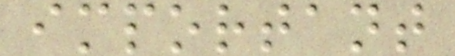important
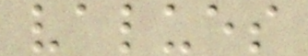values
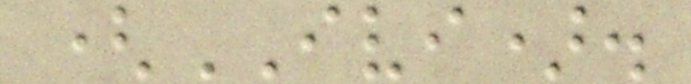(IVI).
